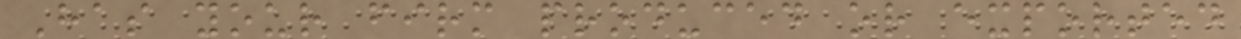Has your firm produced or exported
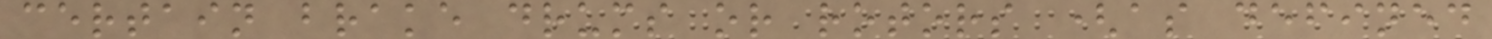certain brake drums or rotors (as defined
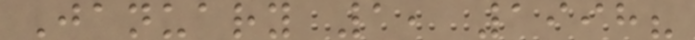January 1, 1998?
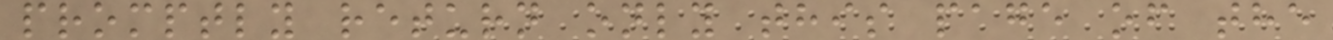promptly return only this page of the
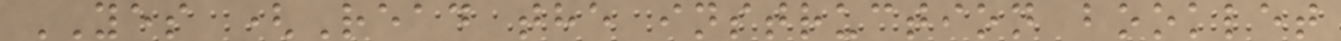YES (Read the instruction booklet
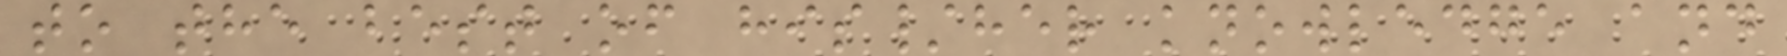to the best of his/her knowledge and
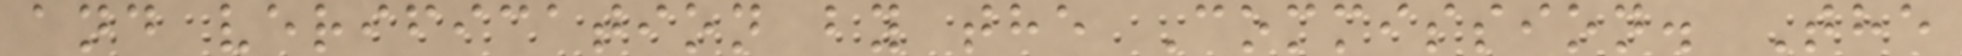and verification by the Commission. The
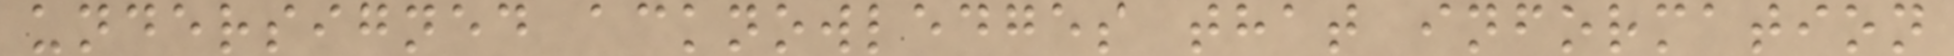undersigned acknowledges that information
